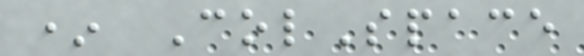* ColSpace
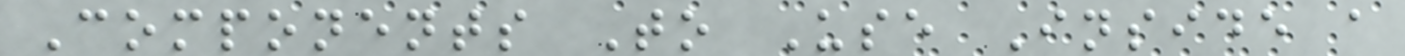Components To Use Inside a
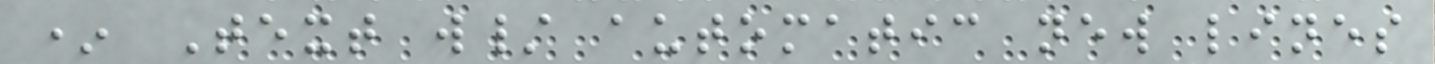* Text w/ automatic new lines
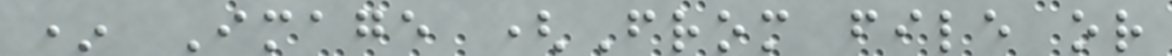* Image (From file or
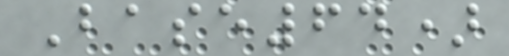Base64)
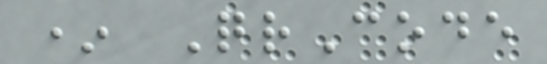* QrCode
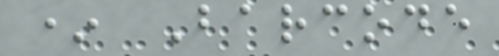* Barcode
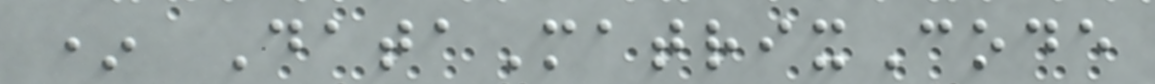* DataMatrixCode
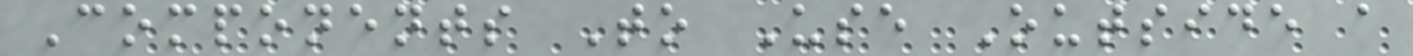Components To Use Outside a
